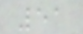51
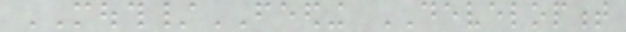MOUTH/FEEDING DEVELOPMENT
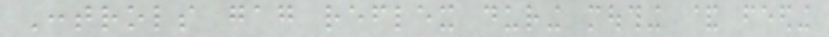Controls gag reflex during mouthing & feeding
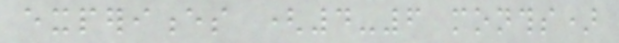experiences (4-6 months)
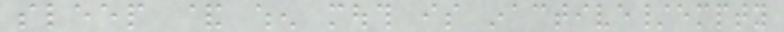sleep & when mouth is inactive/empty
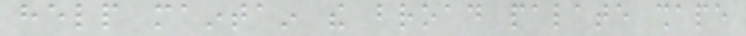help maintain the broad palate shape
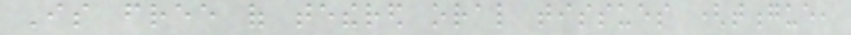Is free of tethered oral tissues (tongue,
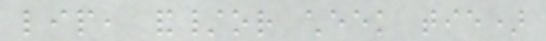lip, and/or cheek tie)
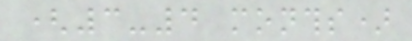(3-4 months)
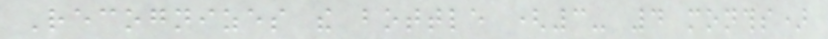Recognizes the bottle (3- 4 months)
